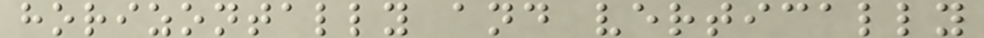horizontally and vertically
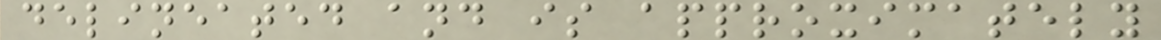delineated and is approximately
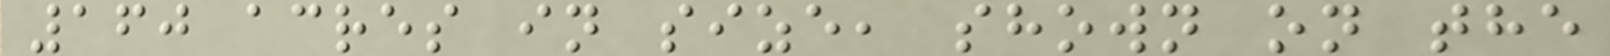160 acres in size, shown on the
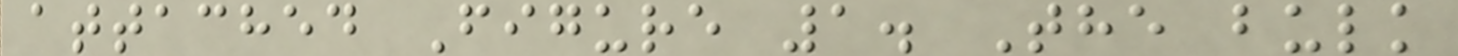attached Figure 1. The bulk
